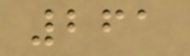261
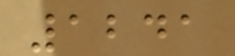1241
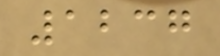1237
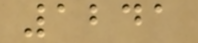1241
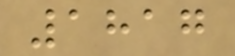1817
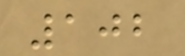102
